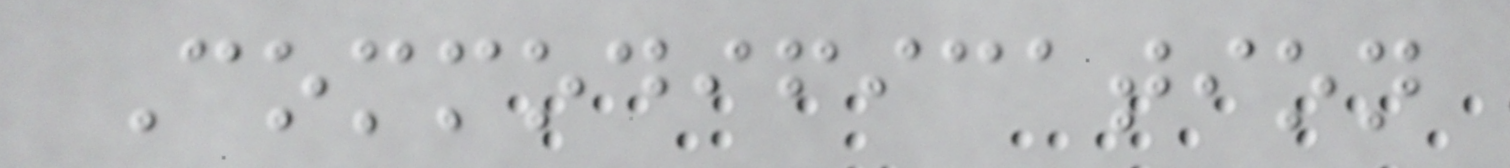Commodification
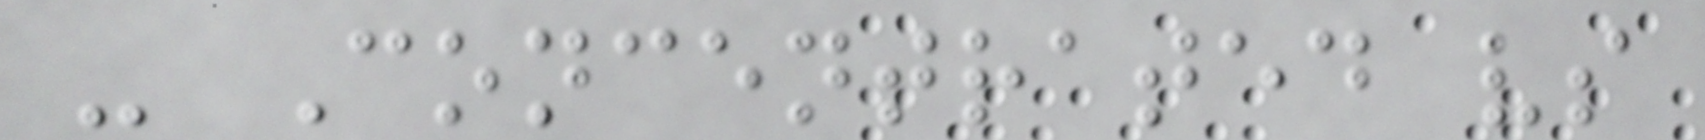- Concentrated vs
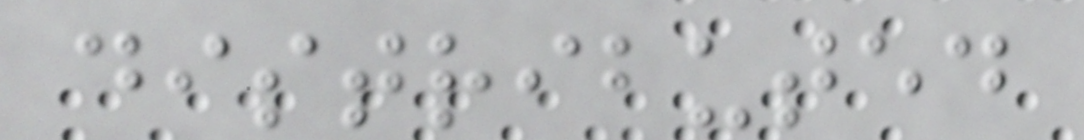distributed
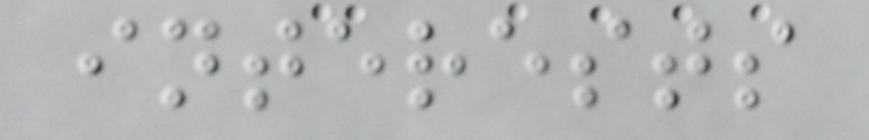interests
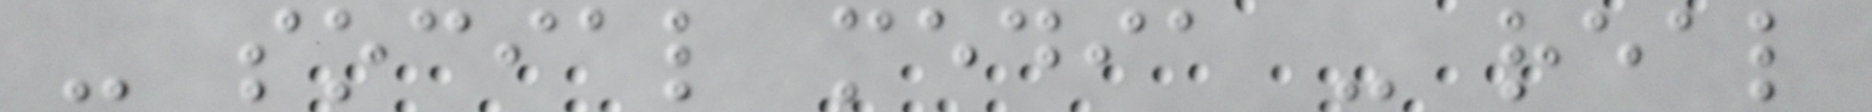- social media - real
